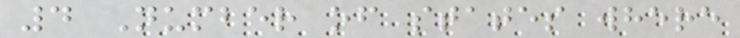4 Number of states where
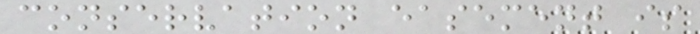conservation easement is
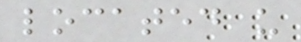located u
